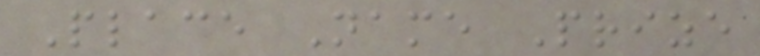Place Name Prize
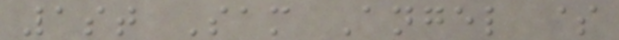1st Sam Angel $
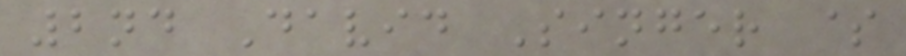2nd David Singer $
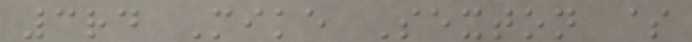3rd Mike Sexton $
